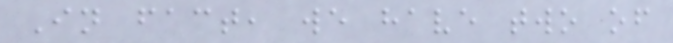In fact, we have two of
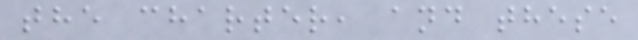the charter, and these
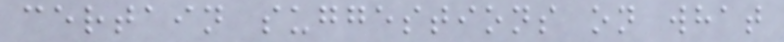certain suggestions on what
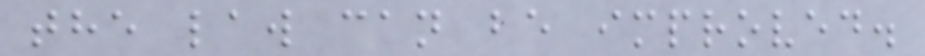the law can be improved.
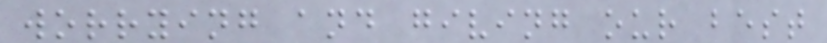worrying and giving our best
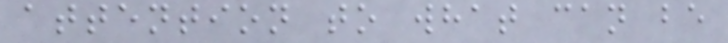attention to what can be
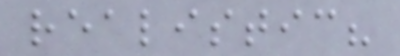realistic?
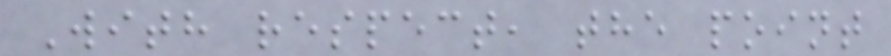With respect, the point
